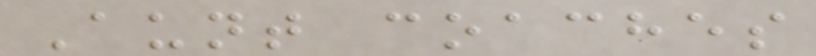Aunt coaches
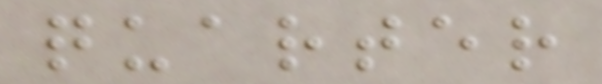quarter
